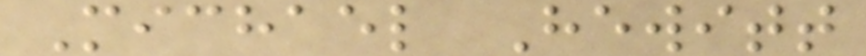Michael Hewitt
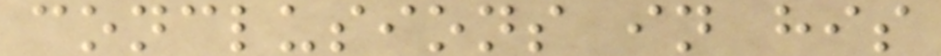conclusions in his
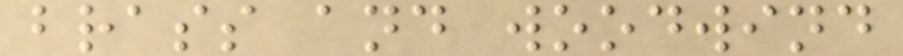brass and woodwind
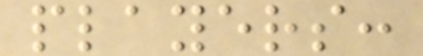players:
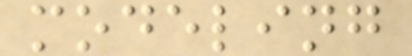modeling
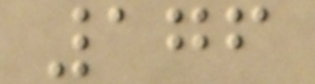176
